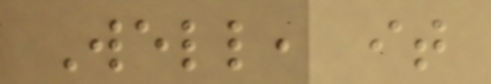Well, it
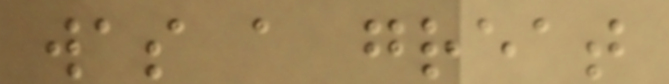was a great
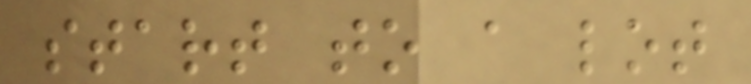start to a lot
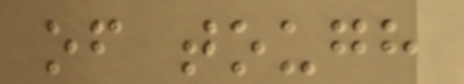of tough
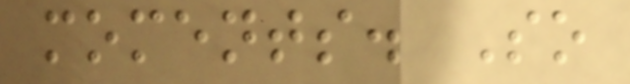moments. So
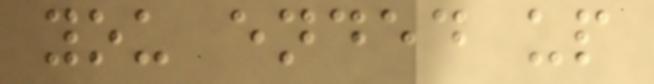you ended up
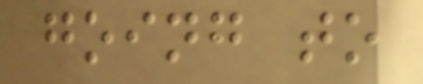going to
